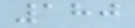180
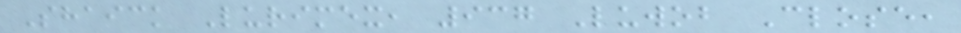Shaick Lurimex, 937 Luwob Close,
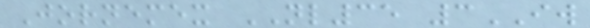Jornemex NL35 3IW
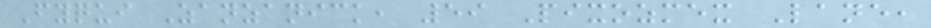Fyqui Zanzanick, 59 Pixozmex Lane,
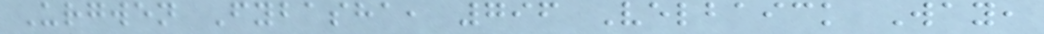Urgwen Fybasha, 796 Velbaick Way,
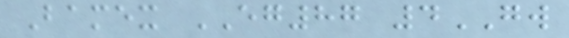Bamex EG87 4GW
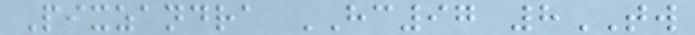Pixzandra HC97 8TW
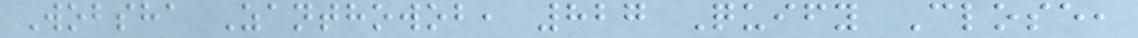Wobsha Zanthowob, 827 Quify Close,
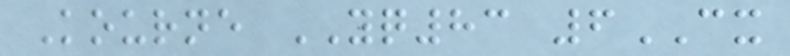Kourne YQ83 6CX
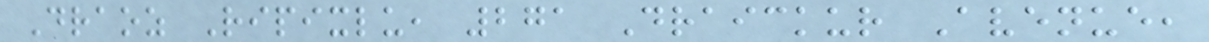Draoz Ripixlu, 271 Draickur Avenue,
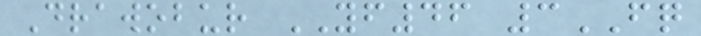Drawobur YF46 3FQ
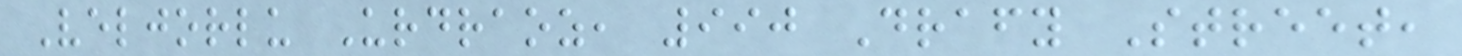Veljorlu Urdraoz, 990 Drafy Street,
